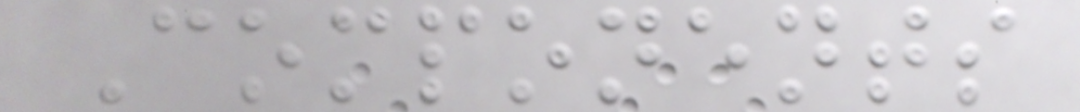Components
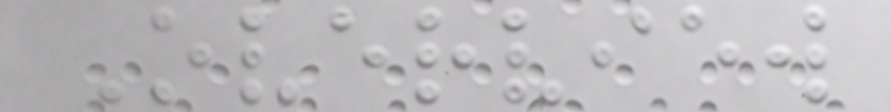Overview
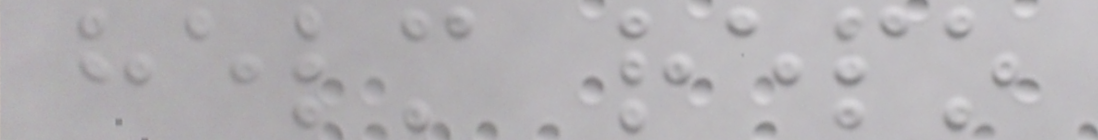helm repo
